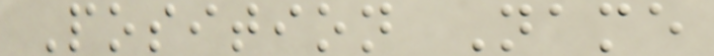Position Name
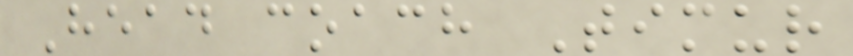Head coach Timur
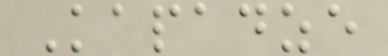Kapadze
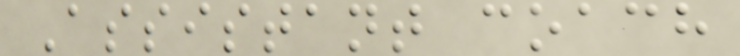Assistant coach
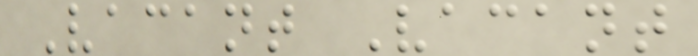Vacant Vacant
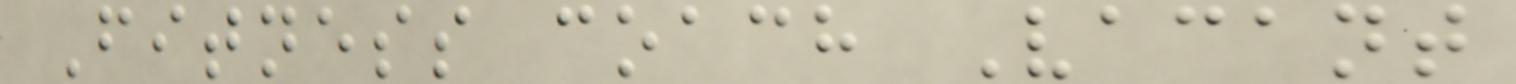Fitness coach Vacant
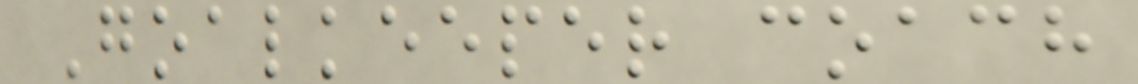Goalkeeper coach
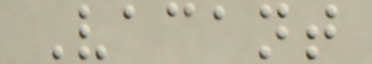Vacant
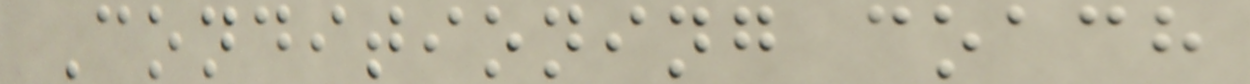Conditioning coach
